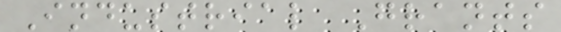Industrial Grants
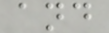and
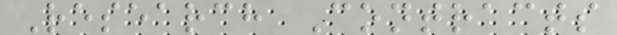Research Contracts
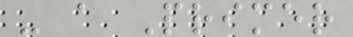- a Primer
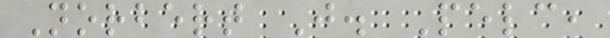Norbert J. Pelc,
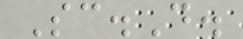Sc.D.
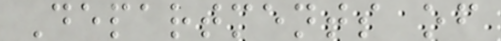Departments of
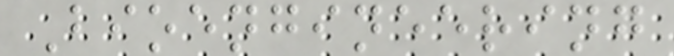Bioengineering
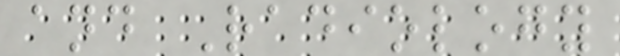and Radiology
